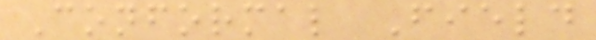Conformal Field
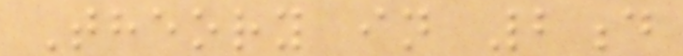Theory in 2d
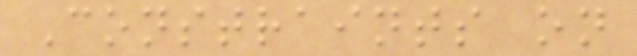Constraints on
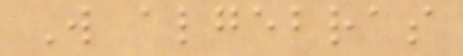W algebras
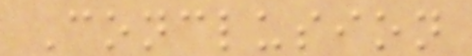Conclusion
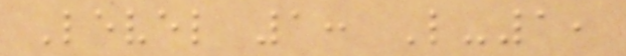Level 1: L-1,
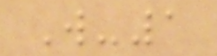W-1
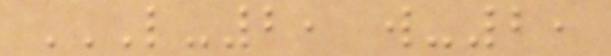L-2, W-2,
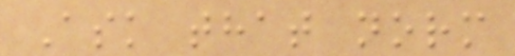Ask that norm
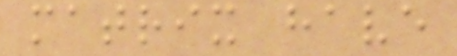matrix have
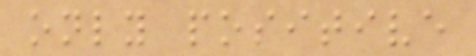only positive
